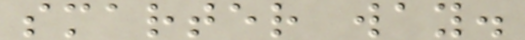smarter way.
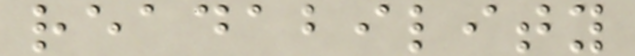readability
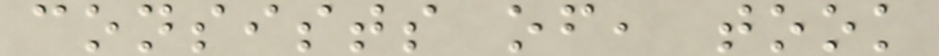consists of, took
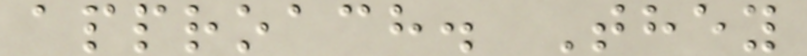approach. They
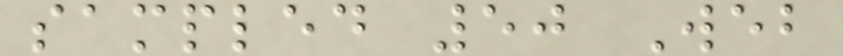sampled 50 Web
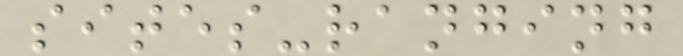sites-ranging
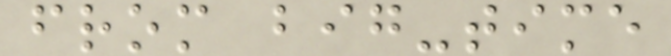from big-time
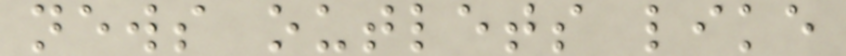news outlets like
